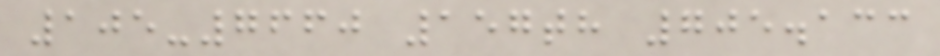105-7660 157th 705.133
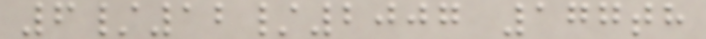6/12/2007 177th
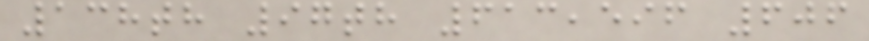138th 97th 613,596 606
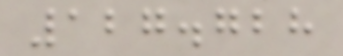127.728
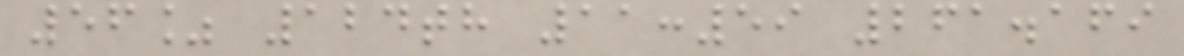56% 124th 11:59 261.169
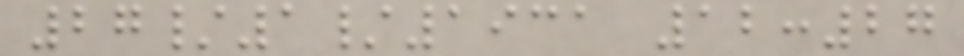27/1/1931 12:27
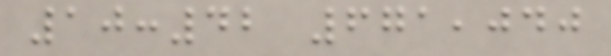10:42 671,040
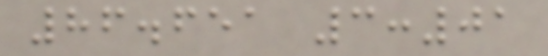86.651 3:01
